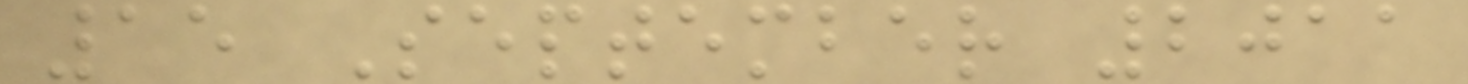15 September 2011
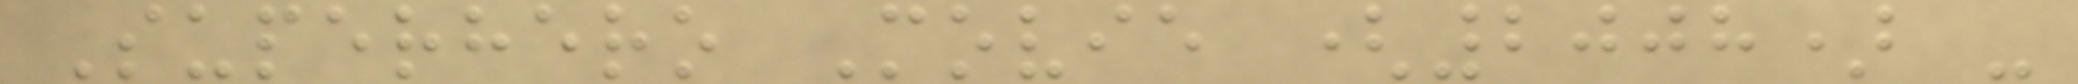Superhero Movie (2008) -
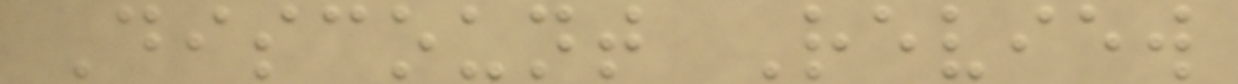Discount Review
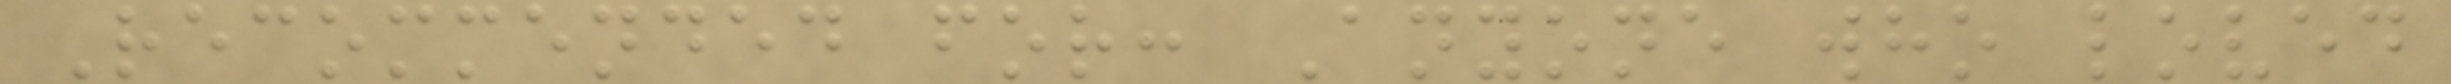Recommended for: Anyone who loved
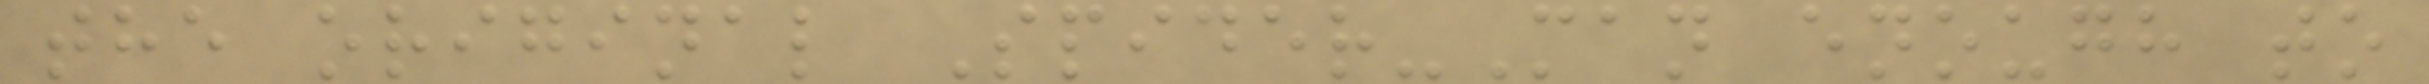the original Spider-Man enough to
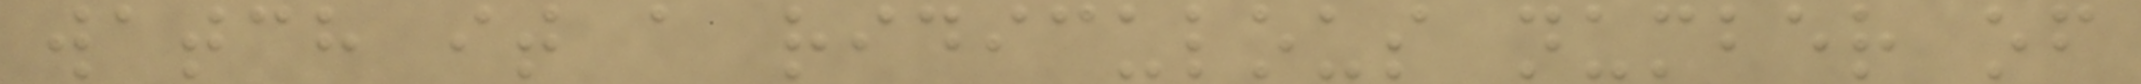watch it a ridiculous number of
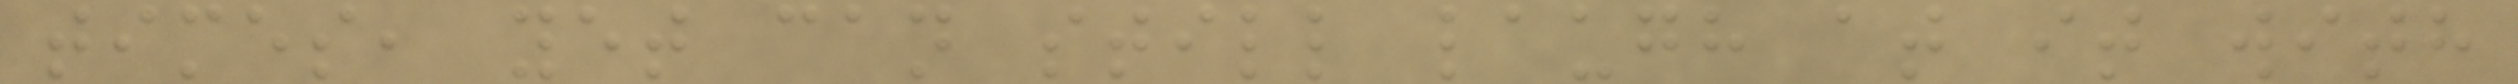times, yet can still laugh at it with
